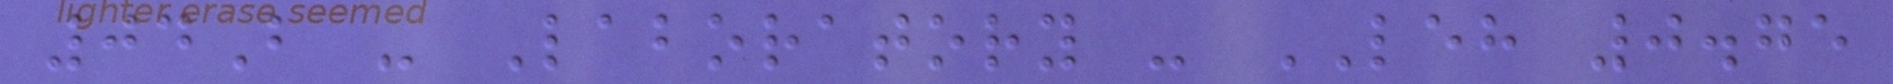04B - Laboratory - LEH 0.75
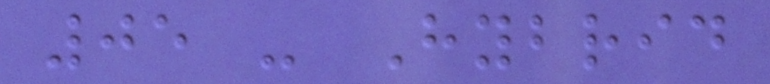05 - Hybrid
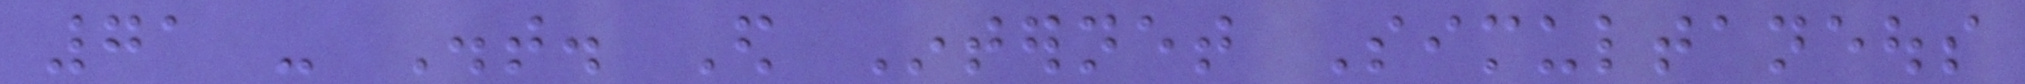71 - Dist. Ed Internet Simultaneous
